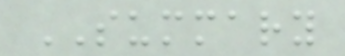SUMMARY
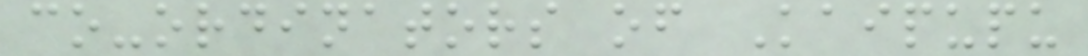co-ordinators of Kaipupu
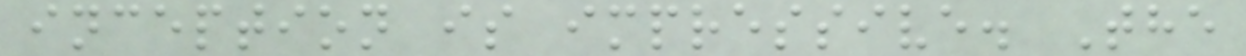inception is impressive. The
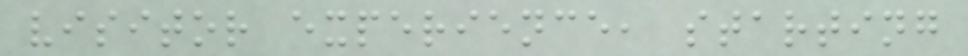visitor experience, starting
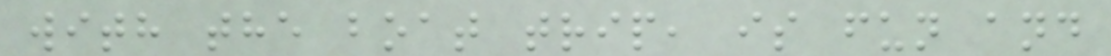with the boat trip, is fun and
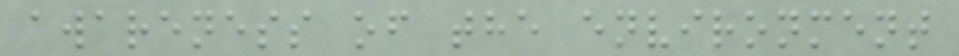awareness of the environment
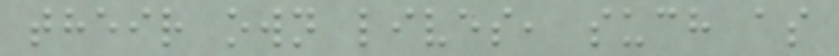their own lives, such as
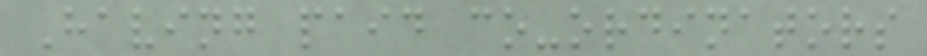Having paid co-ordinators
